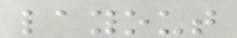layout
